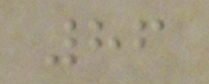86
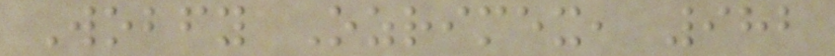Wobfy Ozrimex, 982
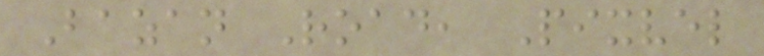Bazan Road, Pixvel
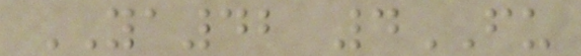YA42 4FU
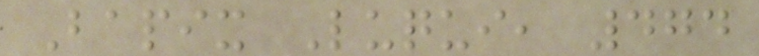Bapix Luqui, 474
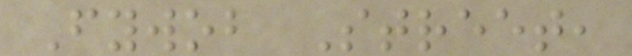Fywob Street,
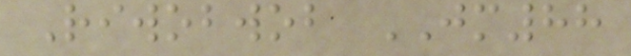Riwobwob JM88
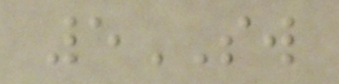5SW
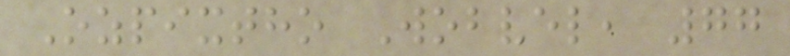Ozpixtho Wobvel, 77
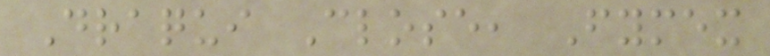Draqui Close, Fymex
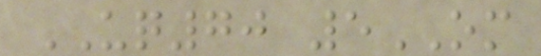UQ70 5OM
